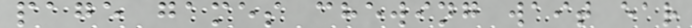page games chewing wait ear
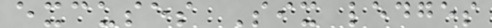excuses Six ledges
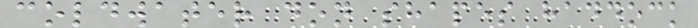coldwater don shapes haddock
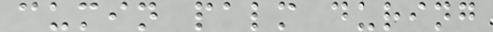cumin palm during
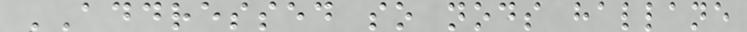ADDRESSED so nods hallane
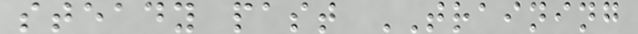steady past TRAINING
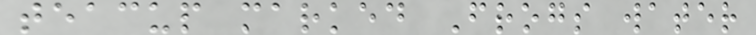teacup marked Frogs water
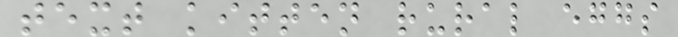text kitten rural eggs
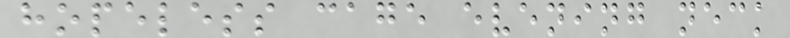hopeless cage evening neck
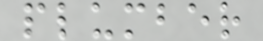plumber
